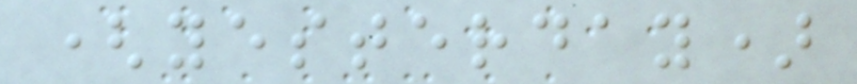(yesterday)
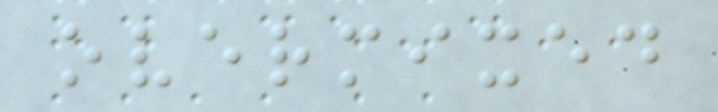overmixed
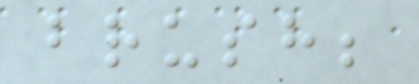brush;
